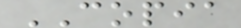COPIA
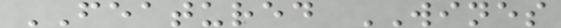FEATURED WINES
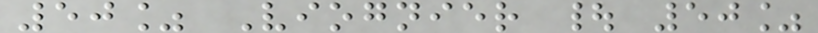50% Viognier | 50%
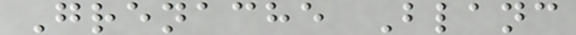Grenache Blanc
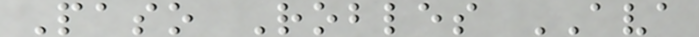Paso Robles AVA
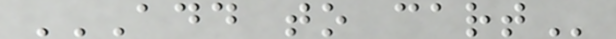ADD TO CART
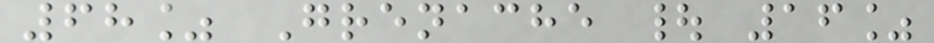68% Grenache | 16%
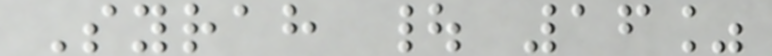Syrah | 16%
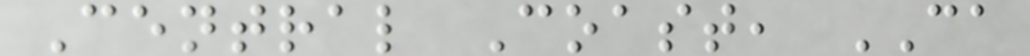Central Coast, CA
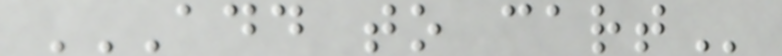ADD TO CART
